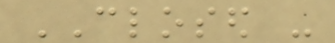CLOSED -
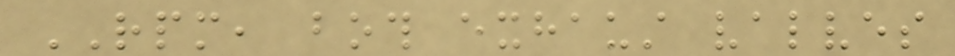RPM, both exhaust valves
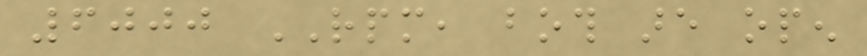6000 RPM, both are open
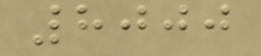8000
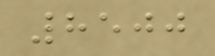8500
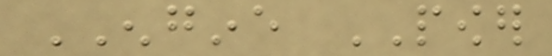ENGINE POWER
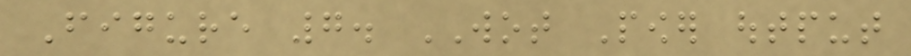Figure 7. WOT Power output
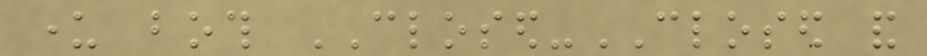under both CLOSED-CLOSED and
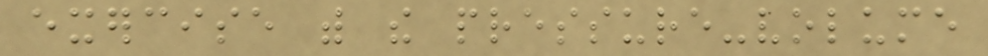exercise with the pressure-volume
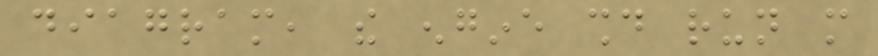diagram, the engine should run more
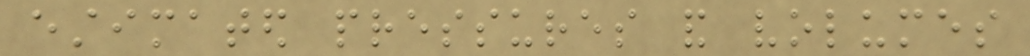estimated pressures and volumes
